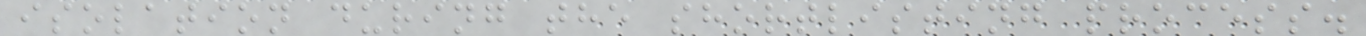isolation during the shortlisting process.
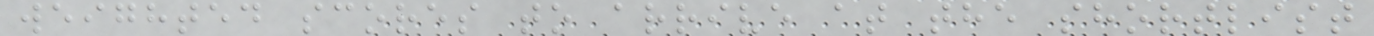weighted scores to arrive at the shortlist
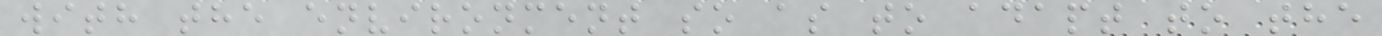with the environment so as to adapt to the
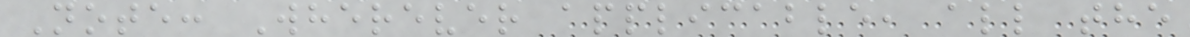Note: Wherever applicable, all the
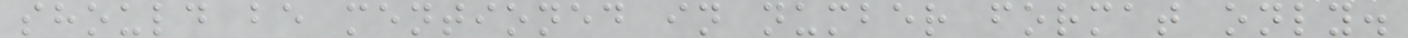should be mentioned in number format only.
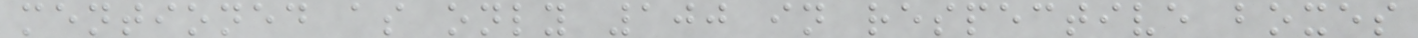mentioned as only 100 in respective boxes
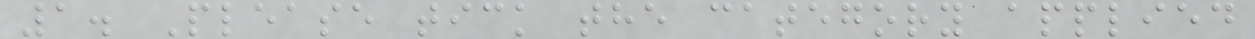1. Please tick the category applied
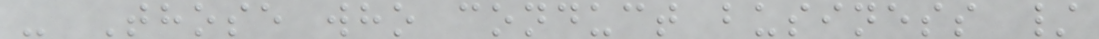- Those who conduct business /
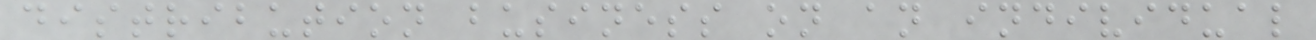distribution business on an individual
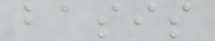basis
